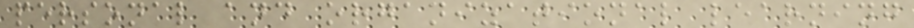personal and organizational learning
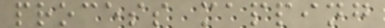process mapping
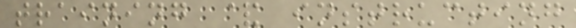training & instructing
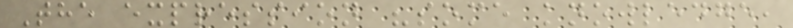The expression "some knowledge,
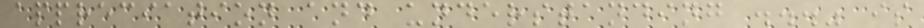appreciation and understanding ..." is
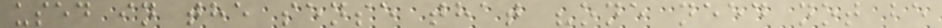used in the sense that "one need not be
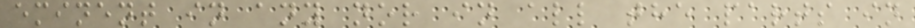eminent in any nor in all the parts in
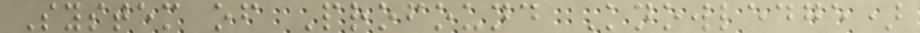System of Profound Knowledge)
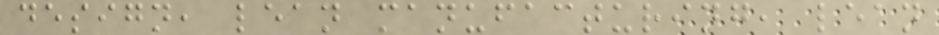design, lean manufacturing, lean
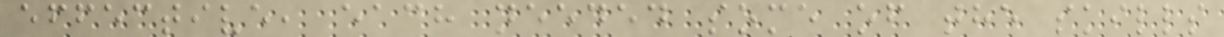effective, each needed some of the skills
